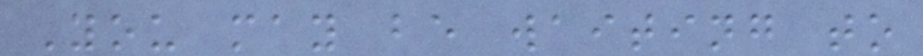You may be waiting to
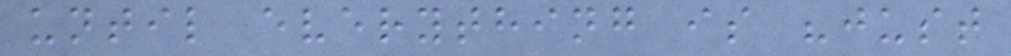until everything is "just
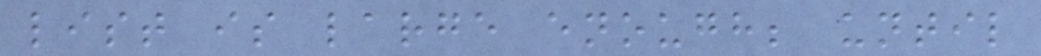list is large enough; until
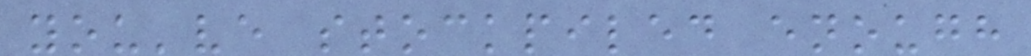you've stockpiled enough
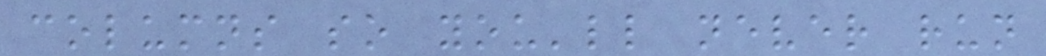columns so you'll never run
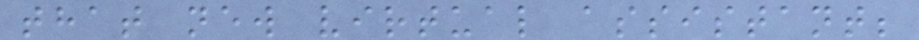that new virtual assistant;
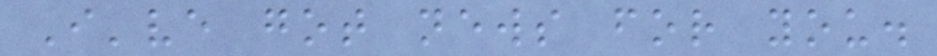I've got news for you.
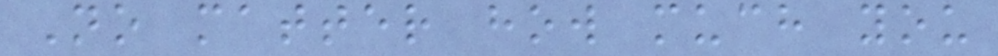No matter how much you
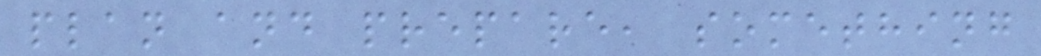plan and prepare, something
